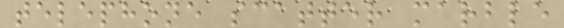telephone scatter marble
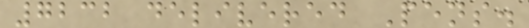7232 delivered Pens.
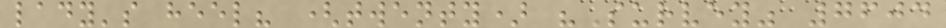lady's heel? (twenty) "Survey" 7604
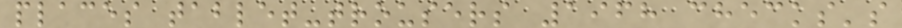places tablet-trousers 1968 checks's
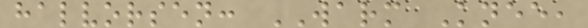halvorsen: WARM Knee,
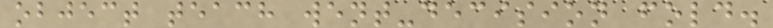object teach went-decision fold.
